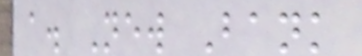a. New Bank
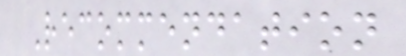Recommendation
